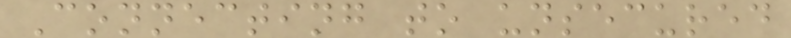Connecting to unsecured
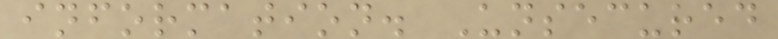information. Unsecured
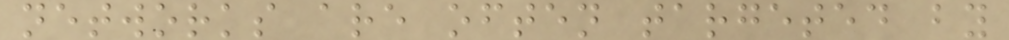networks are often targeted by
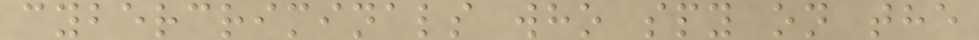cybercriminals who spy on the
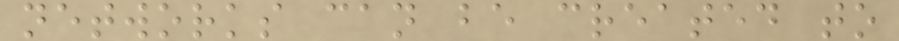networks can be created to
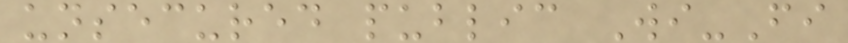unsecured public Wi-Fi
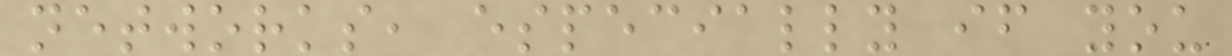networks, especially if you
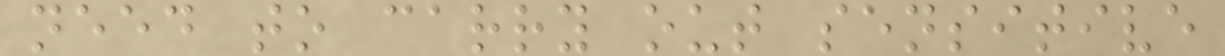need to carry out sensitive
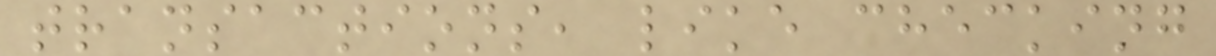transactions, like checking
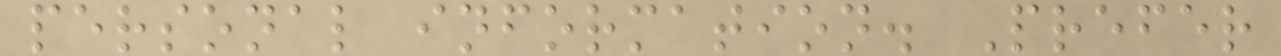personal information. Prefer
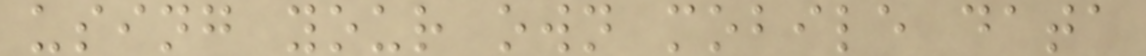using your own mobile data
